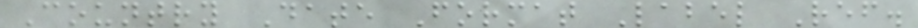Country Date Format Label Ref.
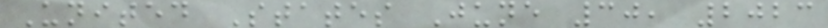United States June 30, 2023
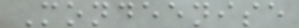Mondeenise
